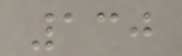130
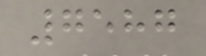7587
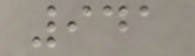941
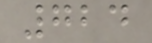724
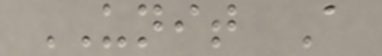UNIT A
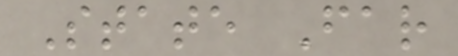State Far
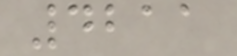4211
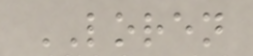LOREN
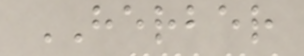HERBER
